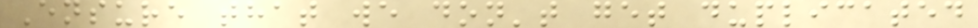Ensure that we don't get duplicated
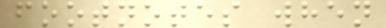footnotes when
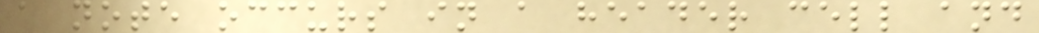a note occurs in a header cell and
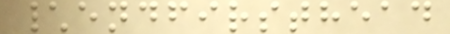\endfirsthead
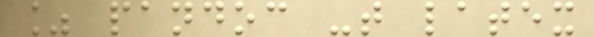% pandoc -t latex
